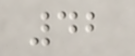42
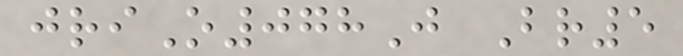jriO078J Br5
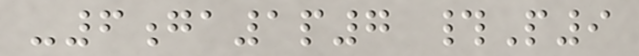-6ga1p7 #P9
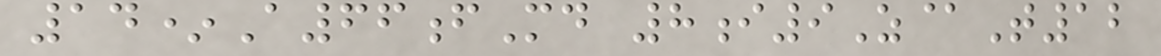14*A66fMd 8i9Z@T12
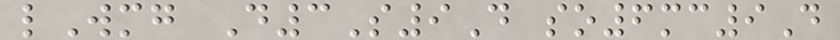lWmg D3S9D so6mc9D
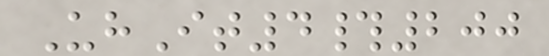UhIt4#200
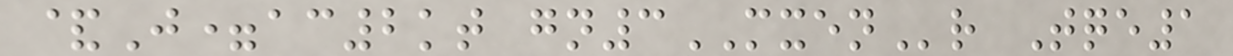&J=ac2kt gn3MXENr Tqe1
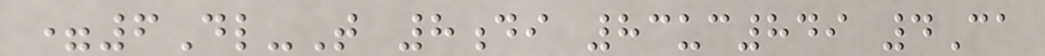=6Dl-T 8di 83uc849 4Ca
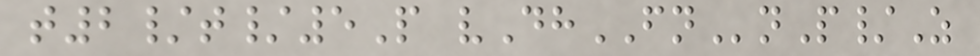t2/t/5P vDhFNnP/Z
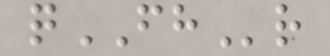qFHr
